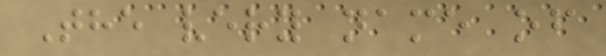The very name of
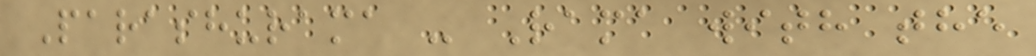Parashurama - Rama with the
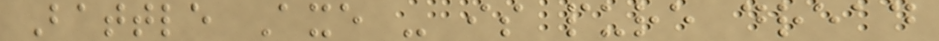Battle Axe - is pure dread
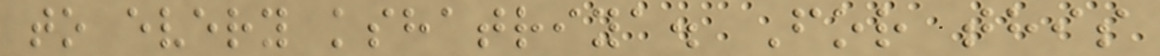to every kshatriya. For this
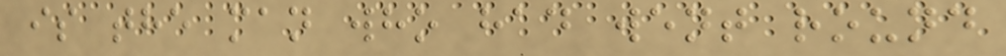is the man who had went round
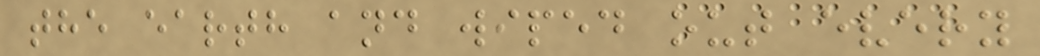the earth and wiped out every
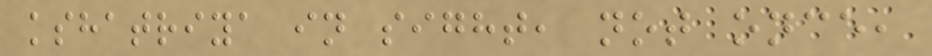kshatriya in sight, not once,
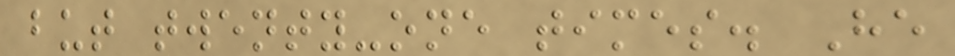but twenty-one times. He
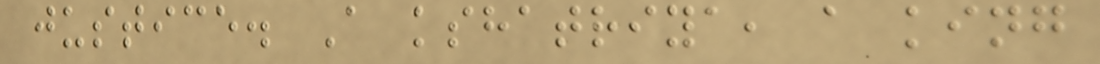justice. A kshatriya, a king
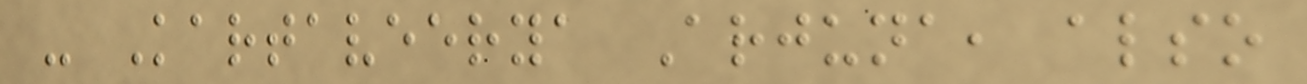- Kartaveerya Arjuna, also
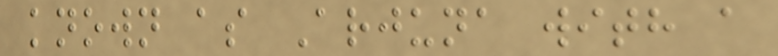known as Arjuna with a
